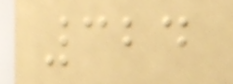324
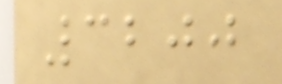3200
